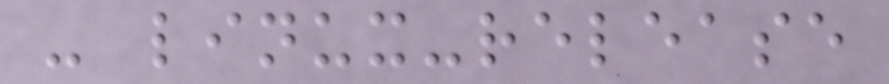- linux-release
